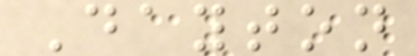Dayton
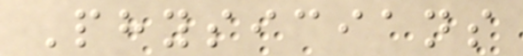Physicians
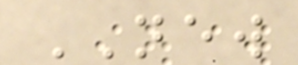NEW
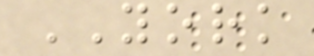YORK
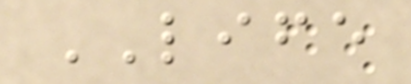LIFE
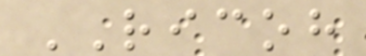RICOH
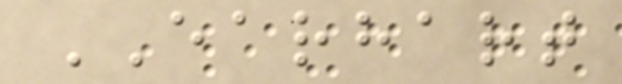EARHART
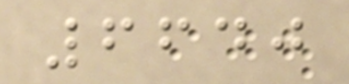6640
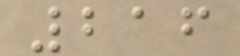216
